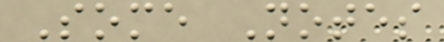Some Notes
